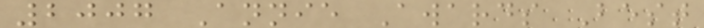2007 Annie Awards Best
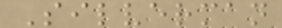Silverman
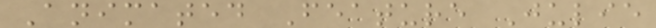Animated Feature Julie
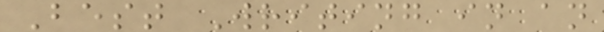Best Writing in an
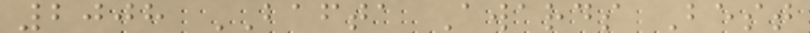2008 BAFTA Awards Best
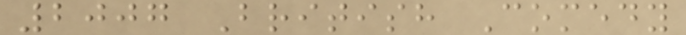2007 British Comedy
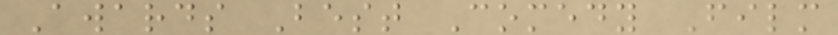Awards Best Comedy Film
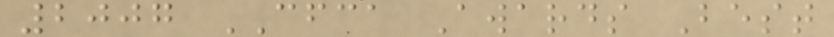2007 CFCA Awards Best
